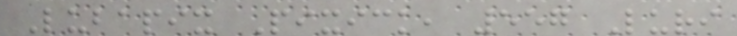Lubapix Pixick, 557 Luri
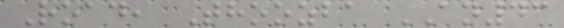Road, Thoozba AN43
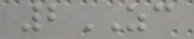2ZC
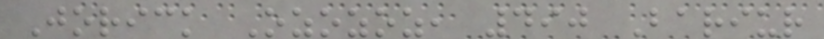Jorick Ozozoz, 490 Bariur
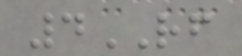4RF
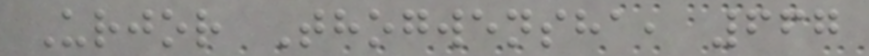Urjor Thogwensha, 667
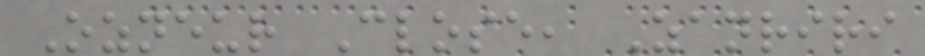Ozneur Close, Zanriri
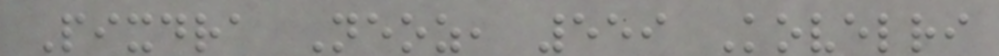Pixdra Neoz, 559 Kovelri
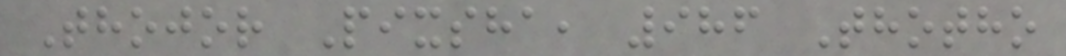Thojor Pixsha, 986 Thotho
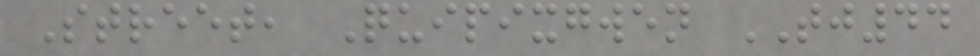Street, Quipixgwen TJ44
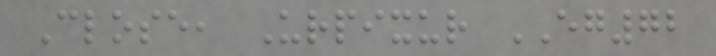Close, Urpixur EG72
